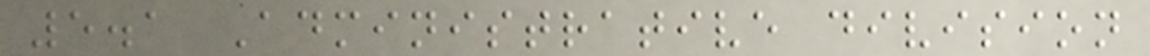5.1 Administrative division
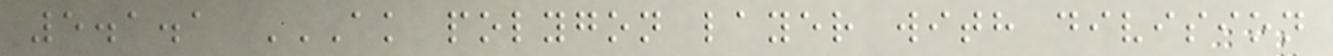5.1.1 AK POLYGON LAYER WITH DIVISION
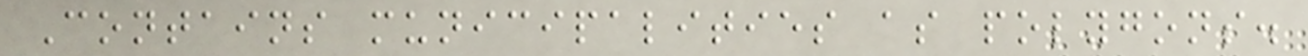Contains municipalities as polygons.
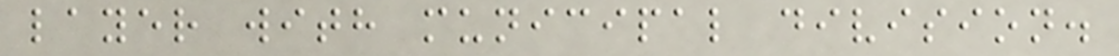layer with municipal division.
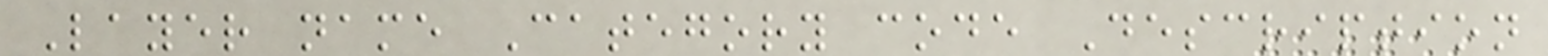Layer name Category code Description
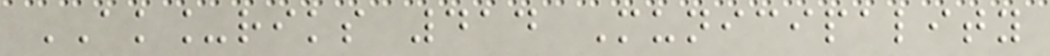AK_riks 414 Municipality
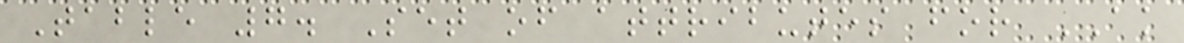Table 7. Set of attributes for AK
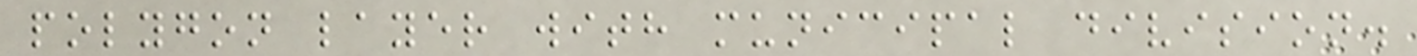polygon layer with municipal division.
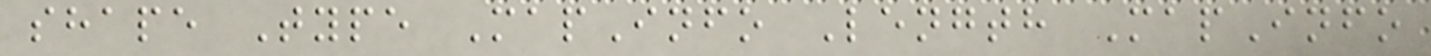shape Type MapInfo Length MapInfo
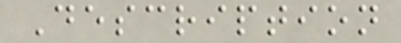Description
